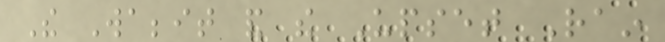The Wabbit and the Upset Rain
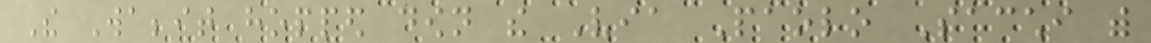The Wabbit hopped down the Via Paolo Sacchi with
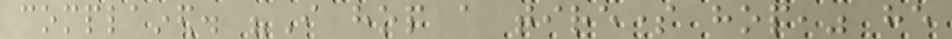complained. "I hop a tiresome hop," he
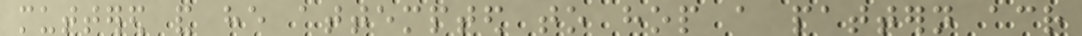muttered and he attempted to hop a pattern across
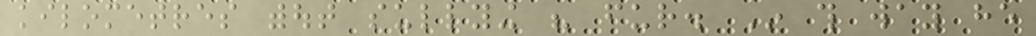kilometres without sullying his fur. In this way he
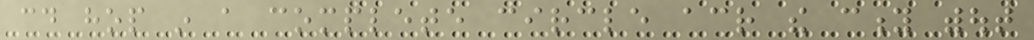could hop in a complete circle across the city without
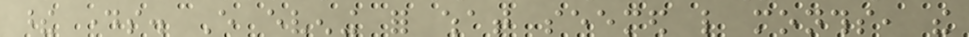these days. Every evening for what seemed like months, the
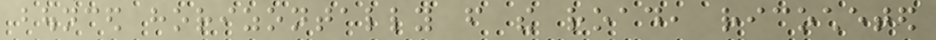bounced horizontally from the road, ricocheted
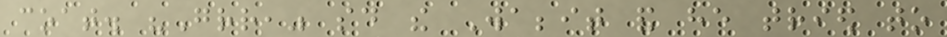coat. "Grr," said the Wabbit and he tried to
